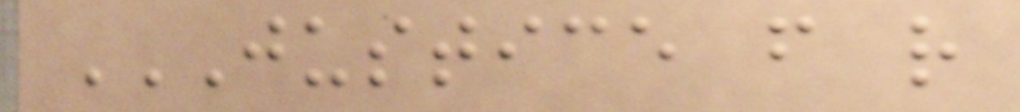JUSTICE F R
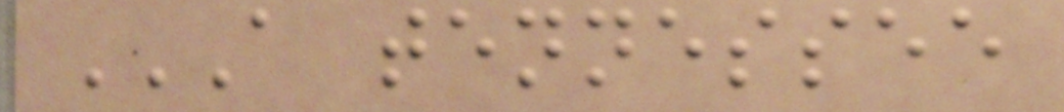A TENNESSEE
